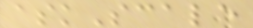askScale
